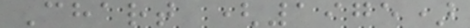Chart (1975)
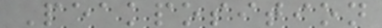Peakposition
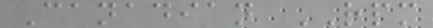Canadian RPM
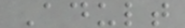Adult
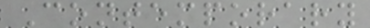Contemporary
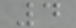4
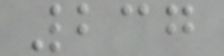237
